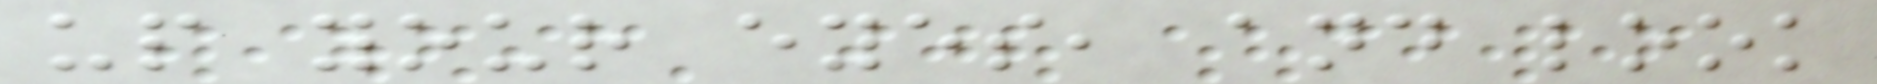up your eyes, and look
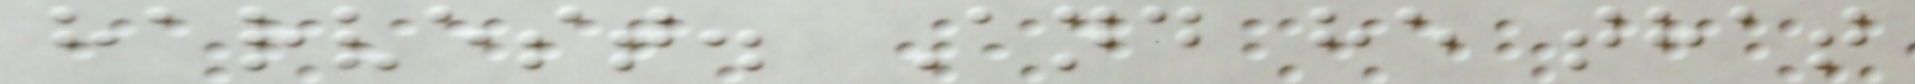harvest. And he that
